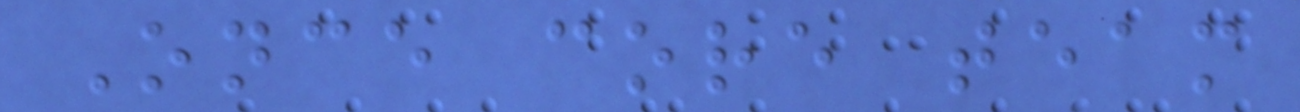Once core team
